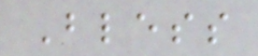Bless
